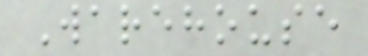Warehouse
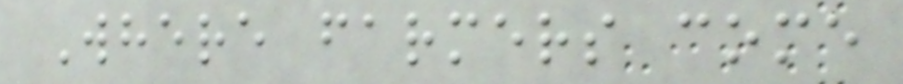Where farmers come
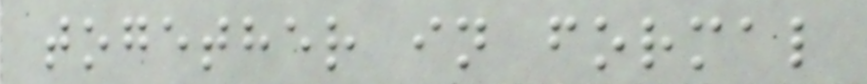together in formal
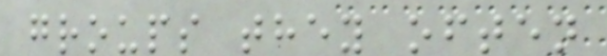groups they often
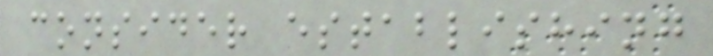consider establishing
